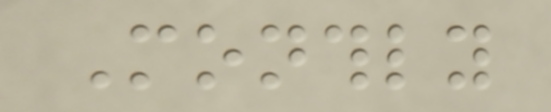Monthly
